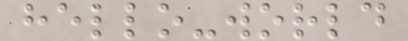hello-world
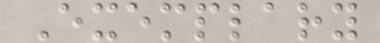Exemplary
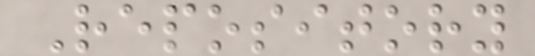Repository
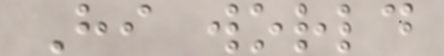Hi world
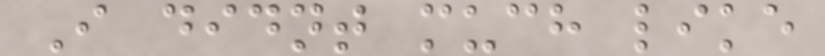I didnt much like
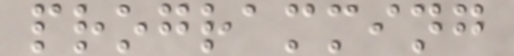programming
